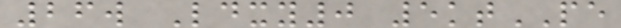26w Ldxy0 5ktPE
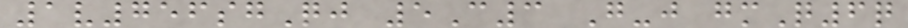1v756sgQj 5C3 G-j gmQ6q
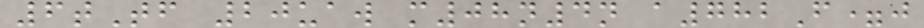6tTf 20uaw m08n4n a782F=j
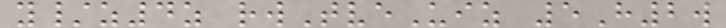y/z4z rwTveUiz 5H2w
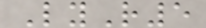LyR5
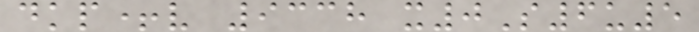dkp+v 9338 x0S6u5
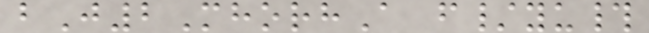bJ2MhorhA f/yu#
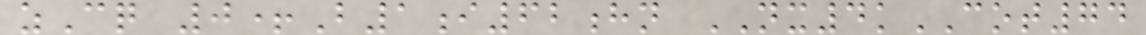zCq 0+B1i62hn NX4kCOT74
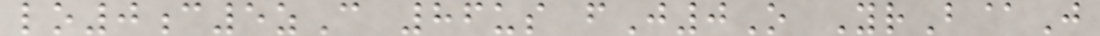lo0c5zC 86us fJ0O YrB@J
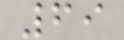69
